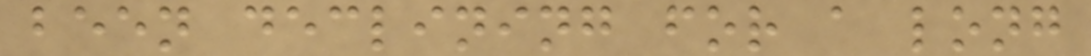been declining for a long
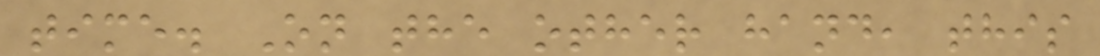time. On the other hand, this
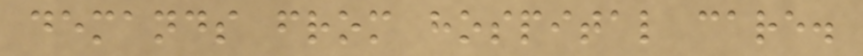demands from hospital care.
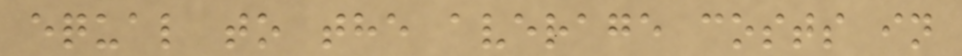equal to the average costs in
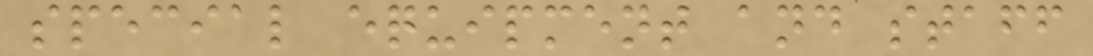special equipment and staff
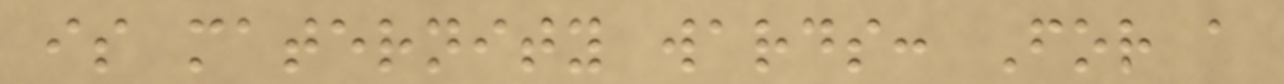is maternity wards: For a
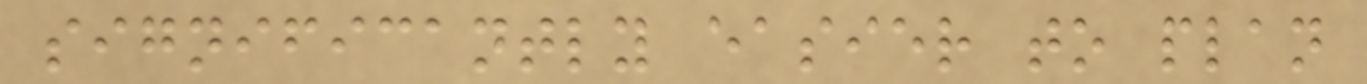significantly easier to plan
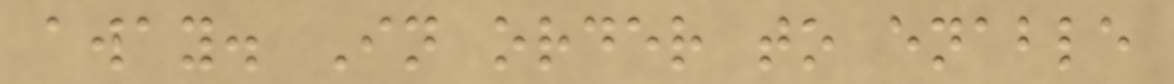away. In order to enable
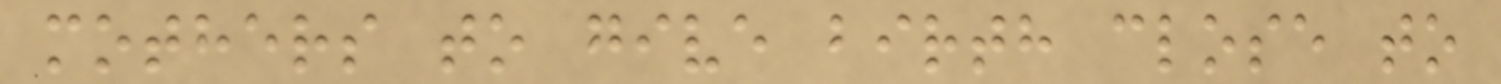mothers to give birth close to
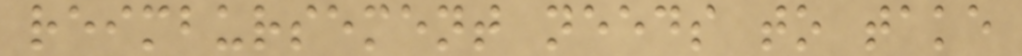reimbursement needs to take
